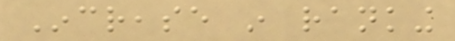Increase in ranking
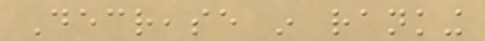Decrease in ranking
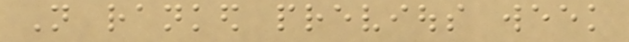Not ranked previous week
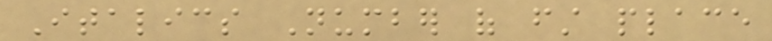Italics Number of first place
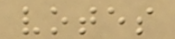votes
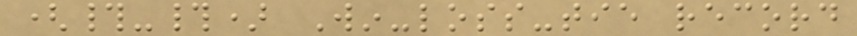(#-#) Win-loss-tie record
